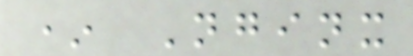* Nginx
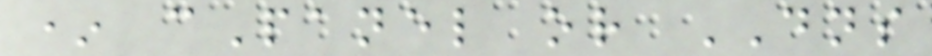* cPanel or DNS
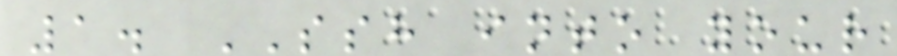1. SSH into your
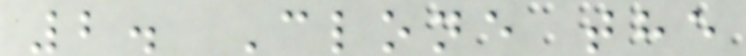2. Clone the
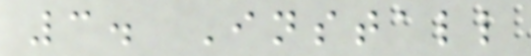3. Install
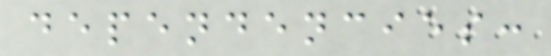dependencies:
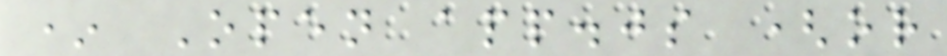* Open app.js (or
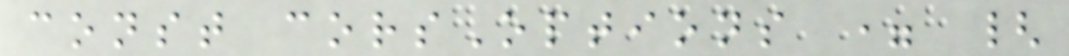const corsOptions = {
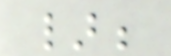};
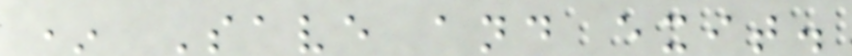* Save and exit.
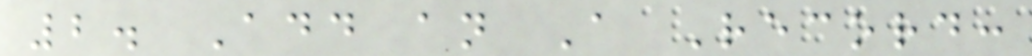2. Add an A Record:
